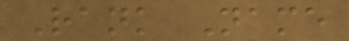Rank Name
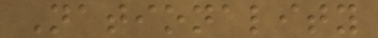Nationality
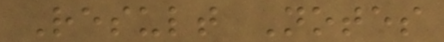Result Notes
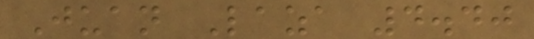Juan Laza 4.40
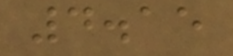4.15
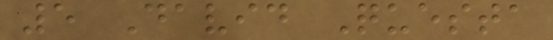5 David Questa
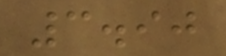3.90
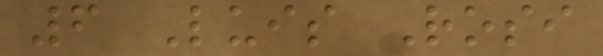6 Luis Rosi
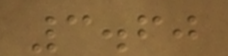3.60
